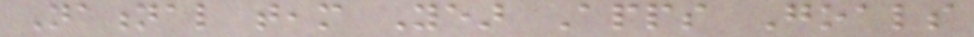National team Year Apps Goals
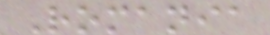Romania
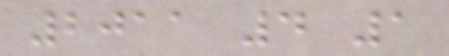2011 4 1
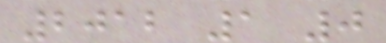2012 1 0
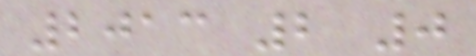2013 2 0
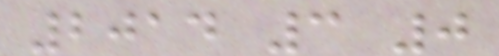2014 3 0
